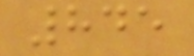845
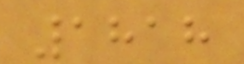1818
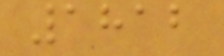1812
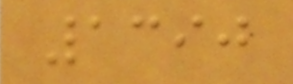1390
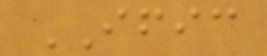IFIC
